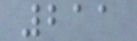211
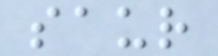saur
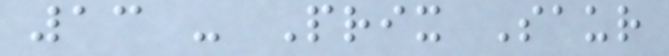13 - Prix Saur
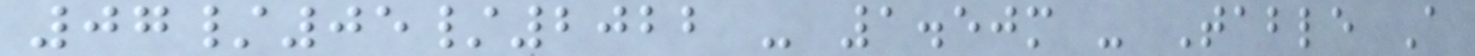07/05/2022 - 1.50m - Table A
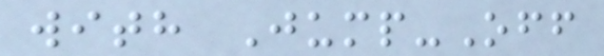with Jump-Off
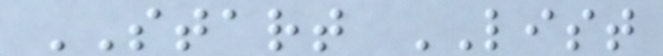START LIST
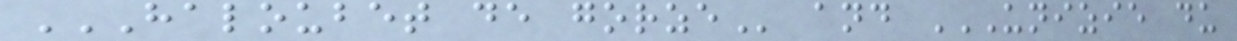HALOUBET DE GORZE and UNIZIE DU
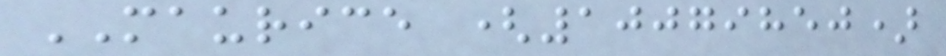MAURICE (10079850)
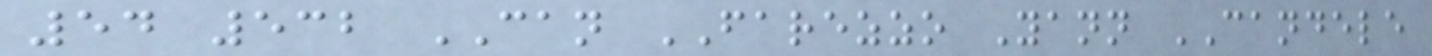54 532 CAN FAREZZO Yann CANDELE
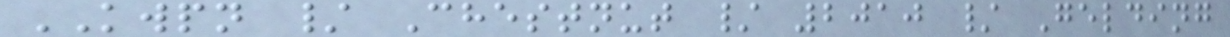KWPN / Chestnut / 2010 / Gelding
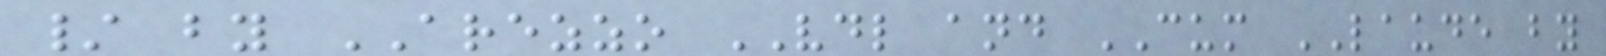/ by AREZZO VDL and CUM LAUDE by
